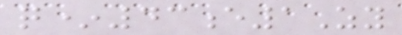q*43e1Zy
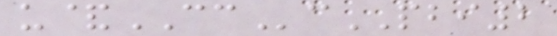u&CCcPBI2
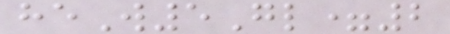heW5Gl=2
